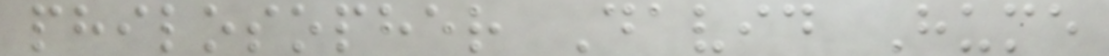philosopher David Hume
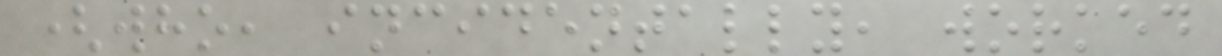(who, incidentally, worked
